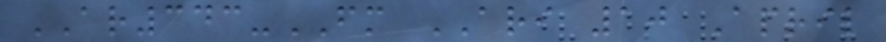AR343-FM ARI 10 April
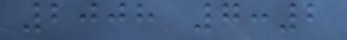2008 7:2
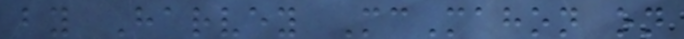by Harvey McMahon on
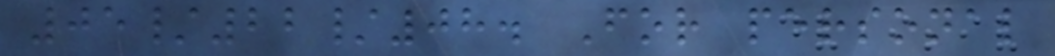05/22/08. For personal
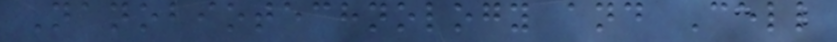Nanobiotechnology and Cell
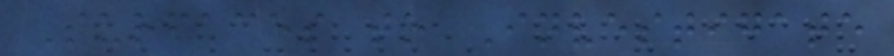Surfaces to Investigate
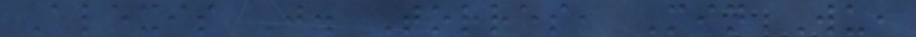Alexis J. Torres, Min Wu,
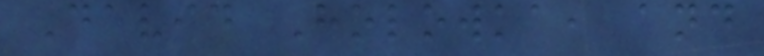David Holowka, and
